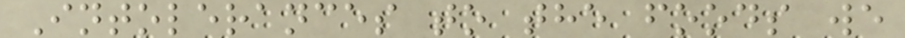Intolerances to the foods we
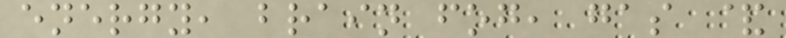energy, brain fog, gas &
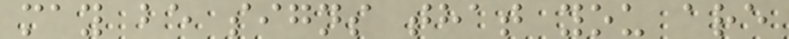may be signs that you are
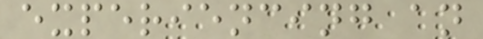experiencing an
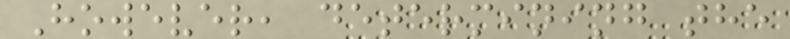However, determining the
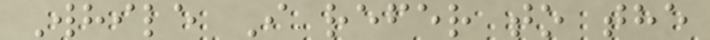While I refer to the
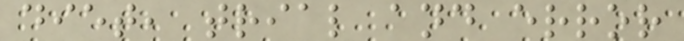diet, trial and error
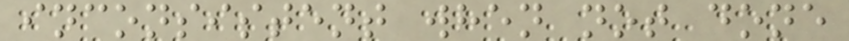inconsistent when not done
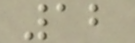12
